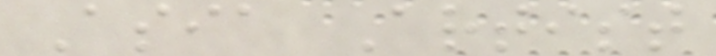Asia Artist
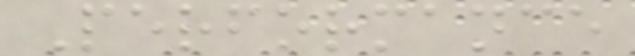Performance
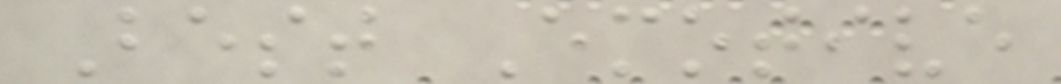Best Emotive
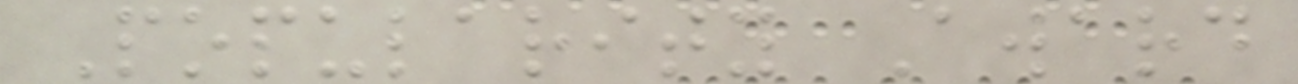Popularity Award
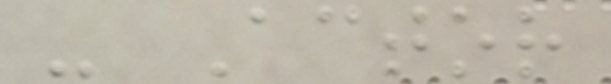- Actor
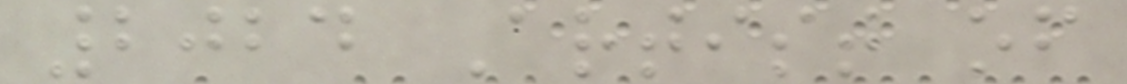2024 Artist of
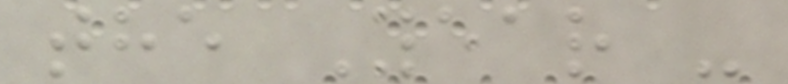the Year -
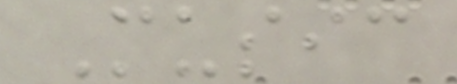Music
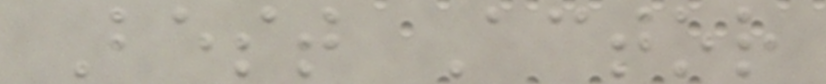Best Actor
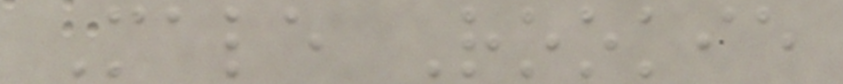Male Rookie
